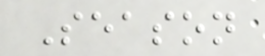Season
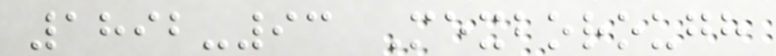1892-93 Mexborough
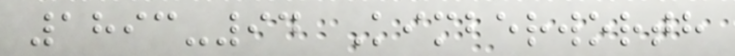1893-94 Kimberworth
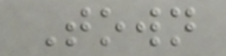Town
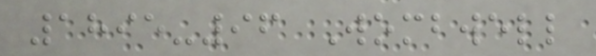1895-96 Wombwell
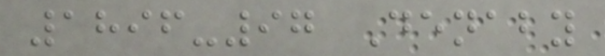1896-97 Denaby
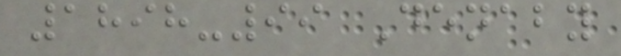1898-99 Denaby
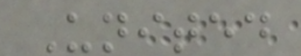United
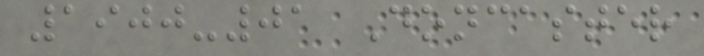1900-01 Doncaster
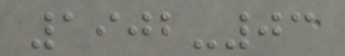1902-03
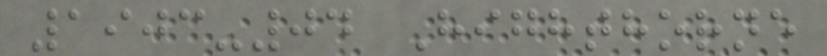1903-04 Highthorne
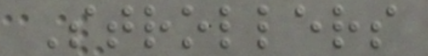Strollers
